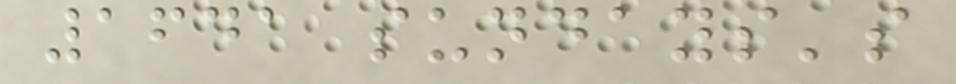1641 sundays's
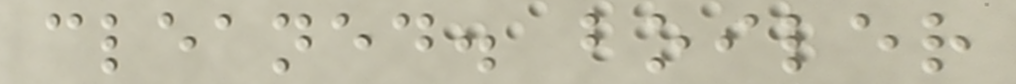cleaned. boiler
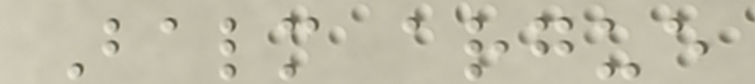Balm argue
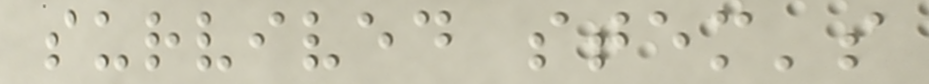survived stem's
